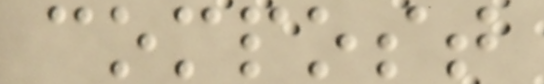compost
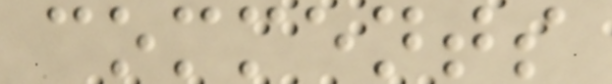comments
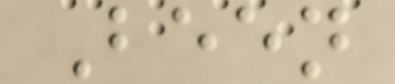Been
